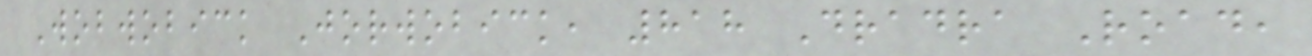Wobwobick Jorwobick, 818 Dradra Road,
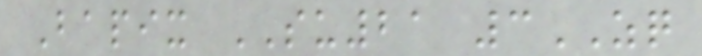Bapix SU21 3ZQ
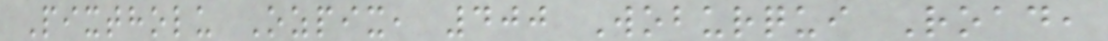Pixtholu Ozpix, 400 Woburqui Road,
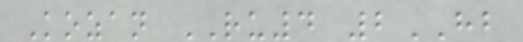Kozan RU4 2HB
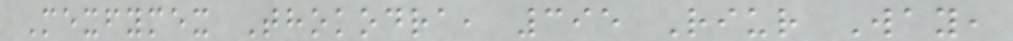Mexfymex Thokodra, 395 Riur Way,
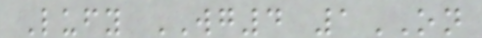Lufy WG4 1ON
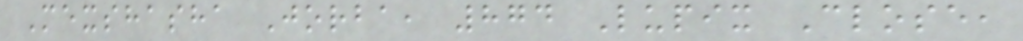Mexshasha Jorba, 874 Lupix Close,
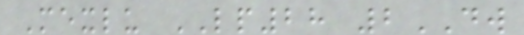Mexlu LP28 2DW
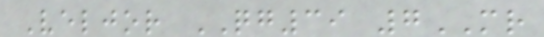Veljor QG39 7MR
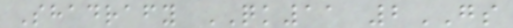Shadrafy QK11 2GS
